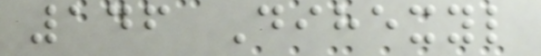146 Dihexyl
